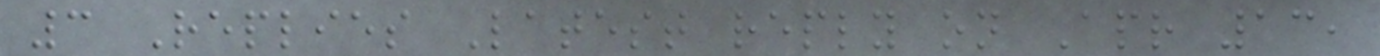3 Replies Latest reply on Apr 13,
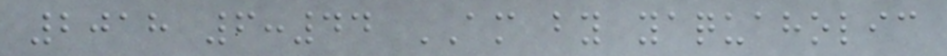2018 6:44 AM by yaquaholic
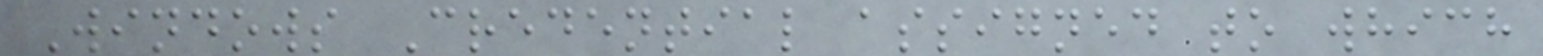Windows Credential assigned to which
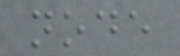node
